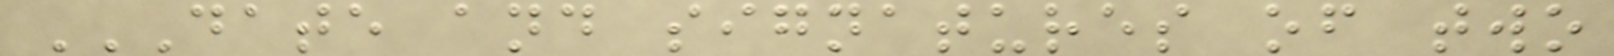DATE AND SIGNATURES OF TWO
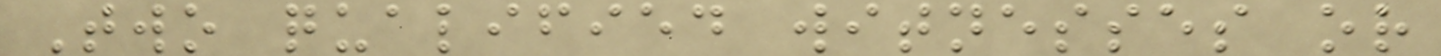Two qualified witnesses or
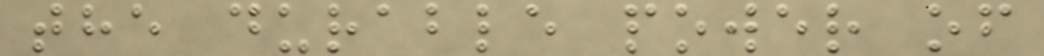the durable power of
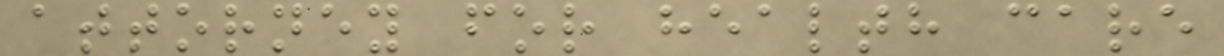attorney for health care
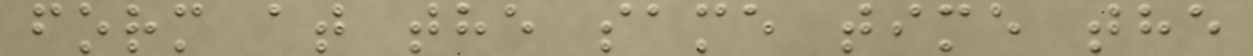form at the same time the
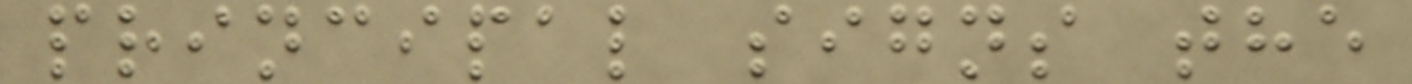principal signs the
